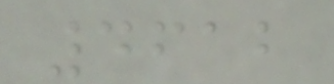4612
